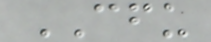CFU
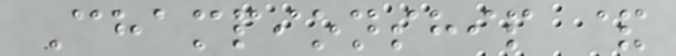Championship &
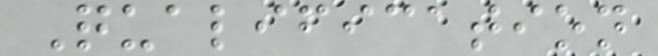Qualification
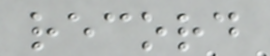record
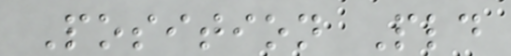Position Pld
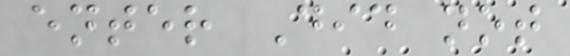enter Did not
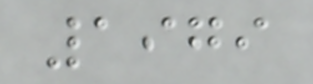1979
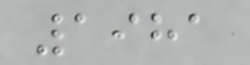1981
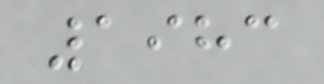1983
